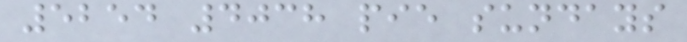5254 4038 pie sundays
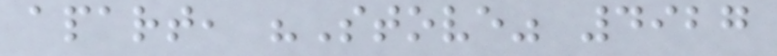apart, "Stove" 4927
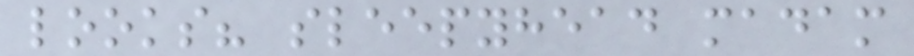looks? sleepyhead madam
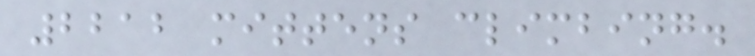2212 mittens climbing.
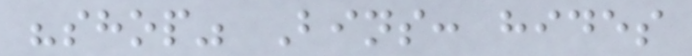"shop" Bins: hides
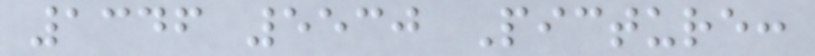1346 5530 Picture:
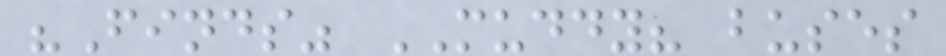"Finds" MUDDY? buses
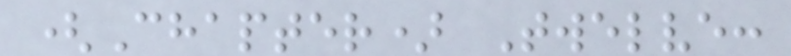(Chapter) Twelve:
